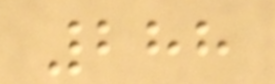288
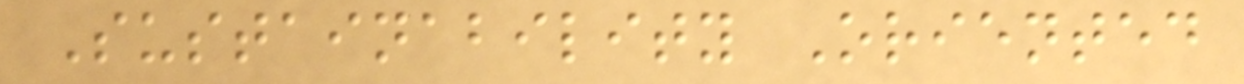Sustainability Oriented
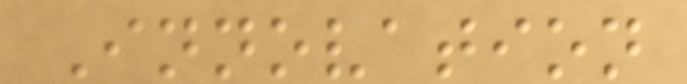Innovation
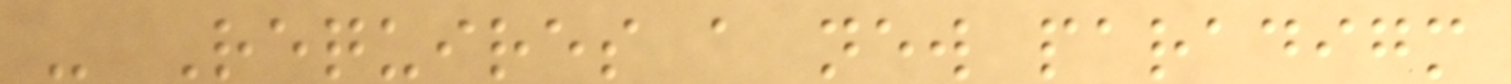- Requires a new paradigm
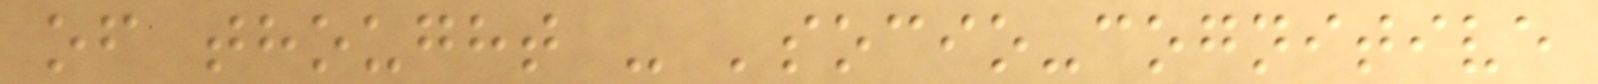of thought - 'socio-cognitive
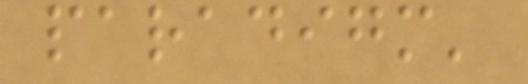paradigm'
